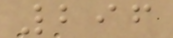296
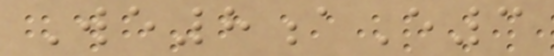We8aE3
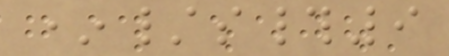*/s#9
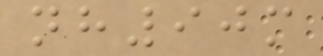nh90m
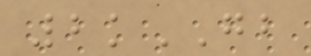2kGB
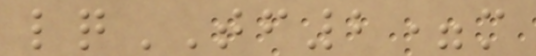lqTF2=m
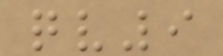qv9
